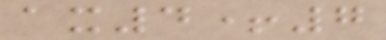ax4+7
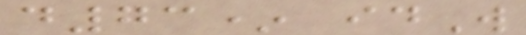d73* idW
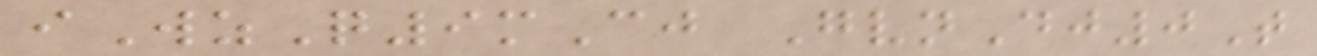iWzQ9mCj GvnDj0T
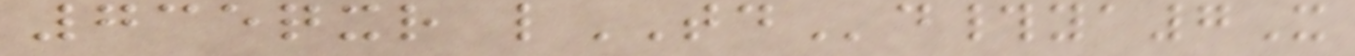735qxr lTDd#ya7X
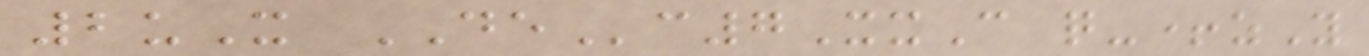2uX DEc7XxC q-+zY
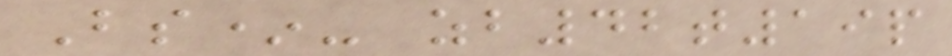Bs*- zb42t19p
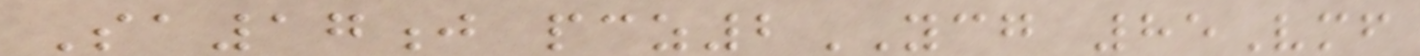Sa17j pcz2YCG 85Vmf
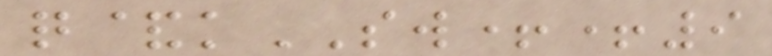q&kSW++9
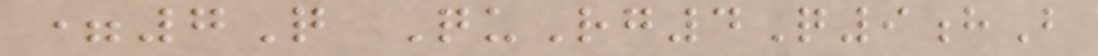=7Q QuRg4Q9hB
